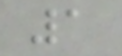1
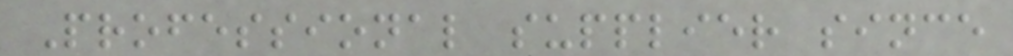Professional supplier since
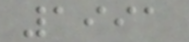1991
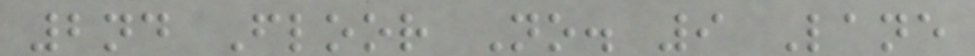2nd Floor No. 9 Lane
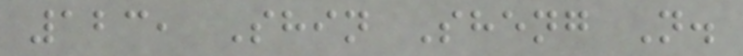123, Shin Sheng N.
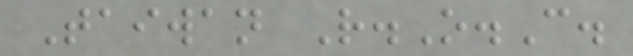Taiwan R.O.C.
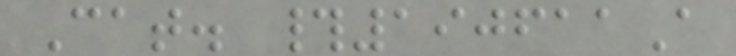Cat. #190611A
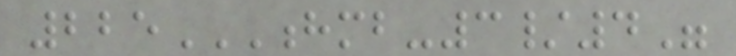225HMB-3/4"
